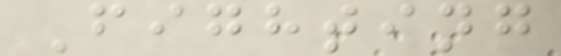Fighting
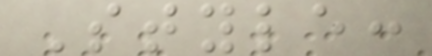Style:
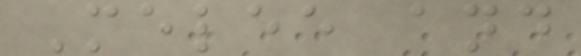Melee and
